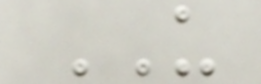US
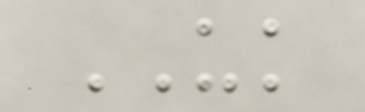UK
